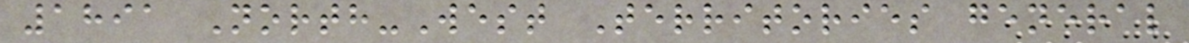1891 North-West Territories general
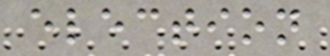election
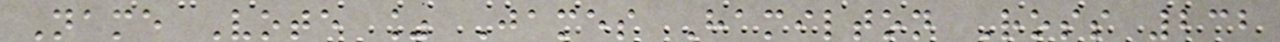Name Vote % James Hamilton Ross 232
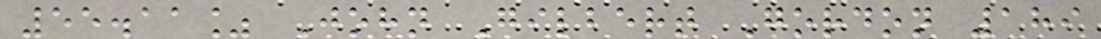55.11% John Gilbert Gordon 189
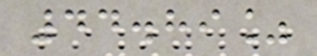44.89%
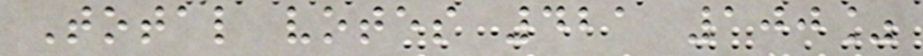Total votes 421 100%
